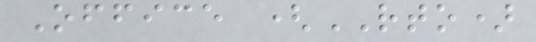Office (RTO)
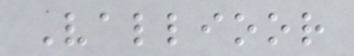Vallioor
